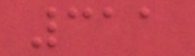311
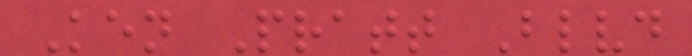Ken Pratt Blvd
